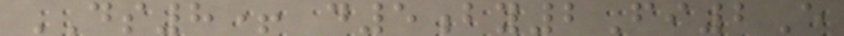DS8+ d5by2Fi2E
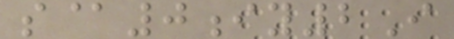s@0iy2I
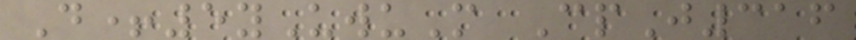D+5yUwuM CpJ316
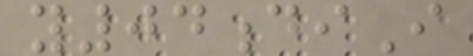y04diI
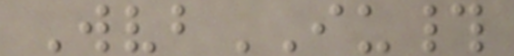WvbIU#
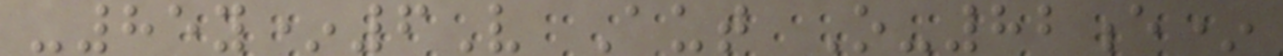-85y*6V Aut O-82e*
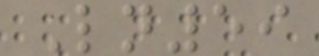Ln59
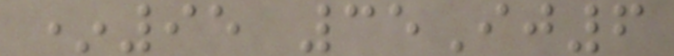*95 35Ij6
